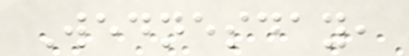Wednesday,
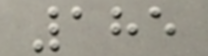185
